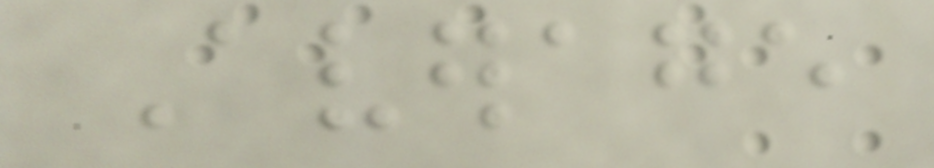Average
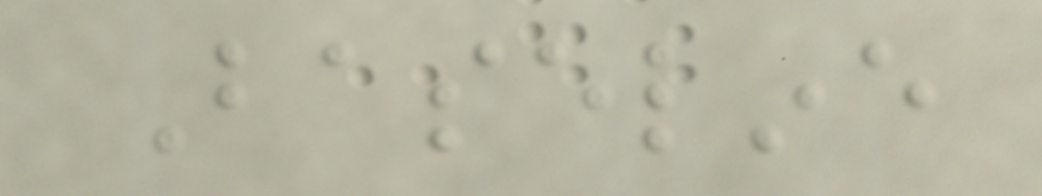Baseline
